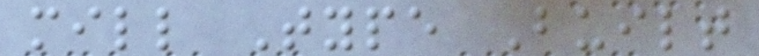mill Type Built
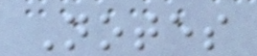Notes
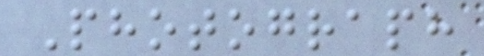Photograph
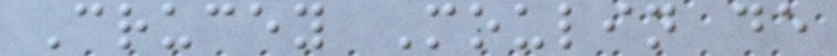Crucey Moulin de
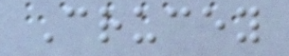Crucey
